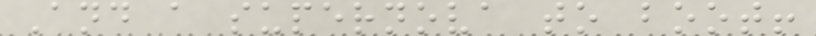And a supernova to boot!
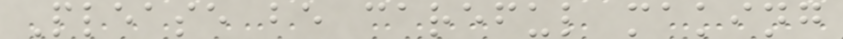Please be careful making
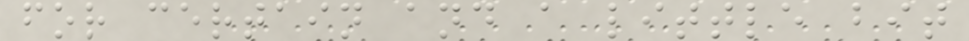for certain and a little bit
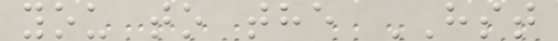you to the HST
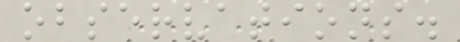observations.
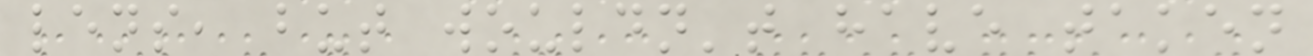lens, but wouldn't have taken
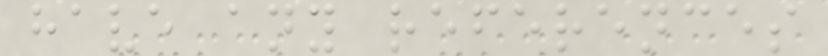have any references
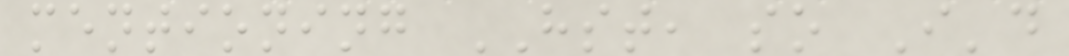mentioning HST, so I'd
